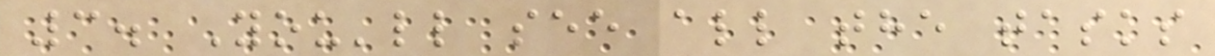3. You'll see all the tasks
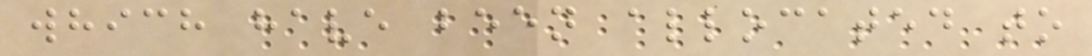which have been allocated to
